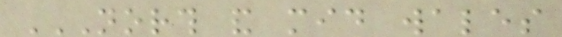NORTH AND MID WALES
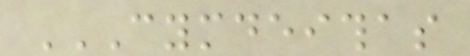CYMDEITHAS
